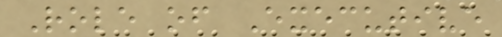Role of Executive
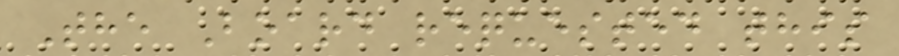The Board requested this
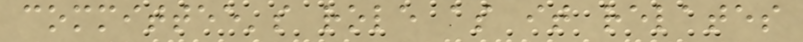committee's role as it relates
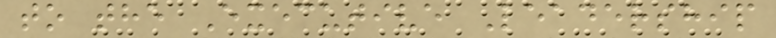to the Executive Leadership
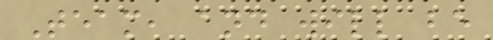Team, and will be
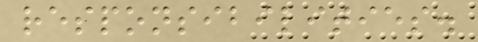responsibilities.
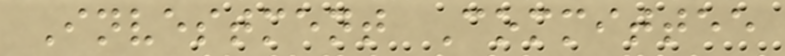Investment Committee
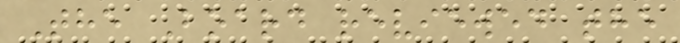The Board reviewed the
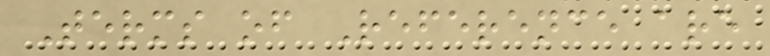Terms of Reference are
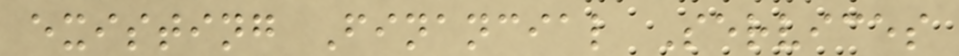existing Financial Services
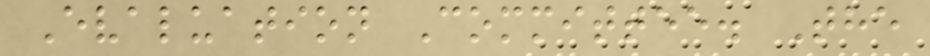Evaluation Committee. The
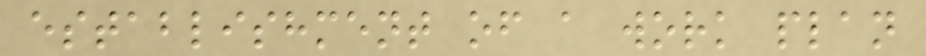establishment of a work plan
